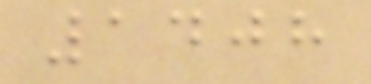1408
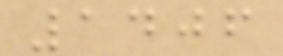1406
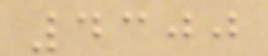4300
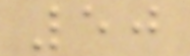50
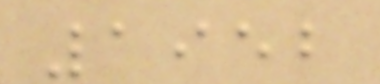1952
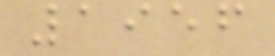1956
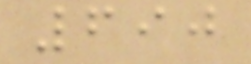690
